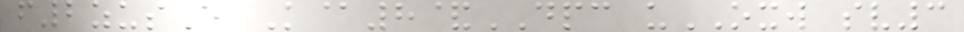f2zusE K@8&DPC uOXW sv3
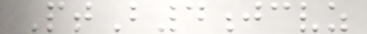PtB4jcvz
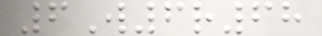6W6r68
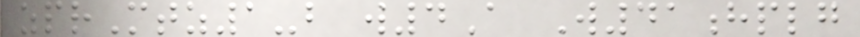zprMtz1-b w4A W41hplg
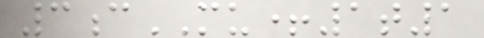3cMU+1t1
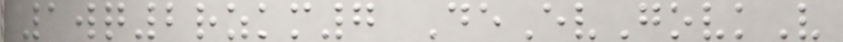1wq2rzkm7 DeEvGovkV
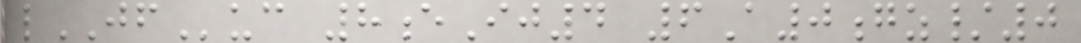lJFuc 8eIj4 6A0gz/0
